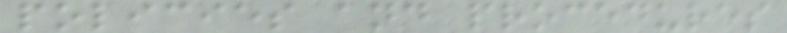policies and procedures
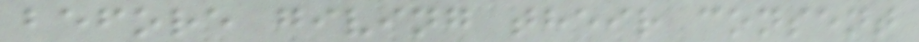before giving their consent
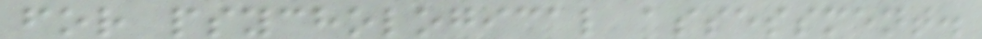for psychological assessment.
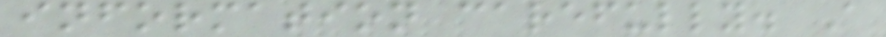information carefully. A
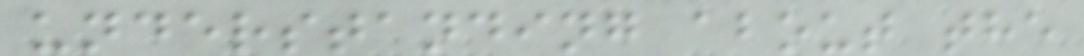understanding about the
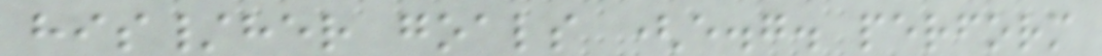his/her goals (e.g. perform
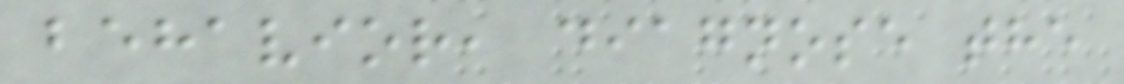behavior, diagnose the
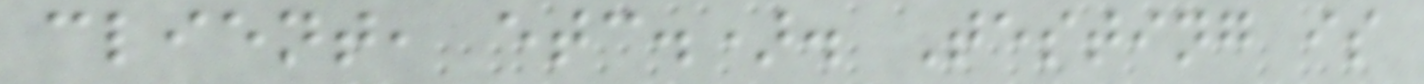client, etc.). Testing is
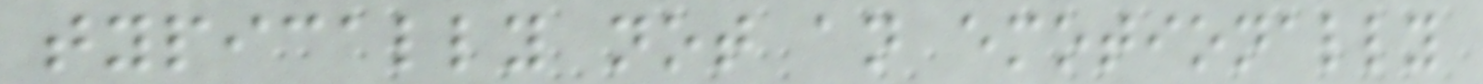typically not an emotionally
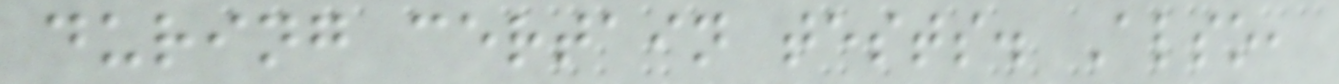during certain tests. Also,
